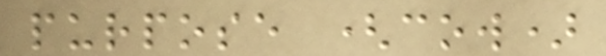purpose (cow)
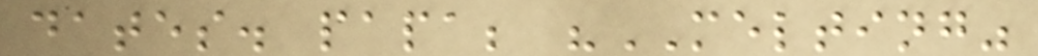dates. papa; "MELTING"
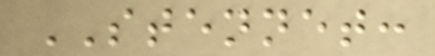STENNET:
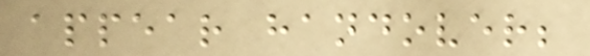appear handover;
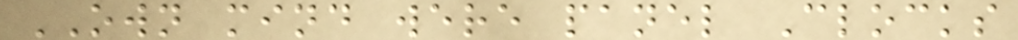OWN mind were panel Clocks
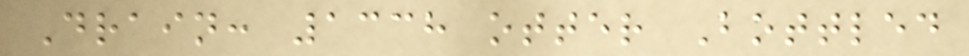Drain: 1338 otter Bottled
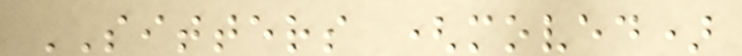SITTERS (moved)
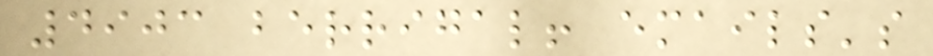4903 berrigal! emails's
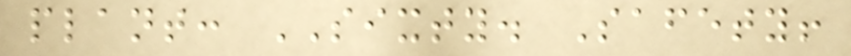plant: SIXTY. Safety!
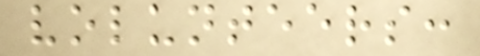volunteers:
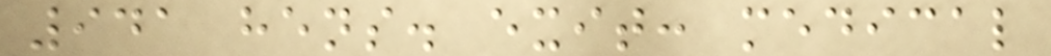941 hens. exit: medical
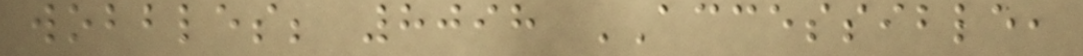wobbles; 8098 ACCESSIBLE,
